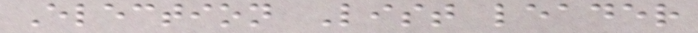Election List leader
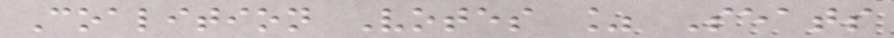Coalition Votes % Seats
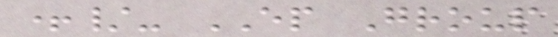+/- EP Group
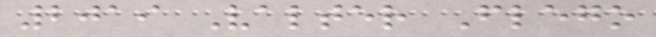2019 Valter Flego
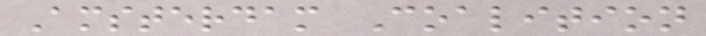Amsterdam Coalition
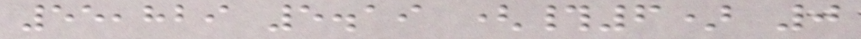55,829 5.19 (#6) 0
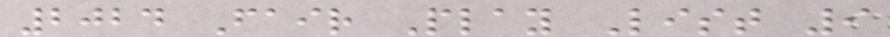2024 Fair Play List 9
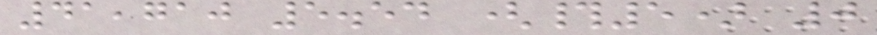41,710 5.54 (#5) 0
